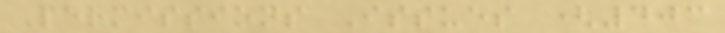Permissions Issues (403
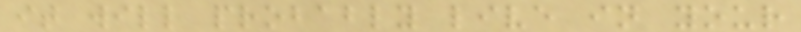it will probably live in your
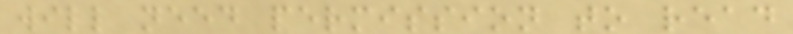will need permission to read
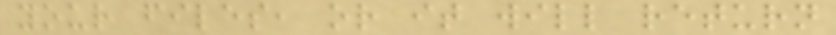your files, or it will return
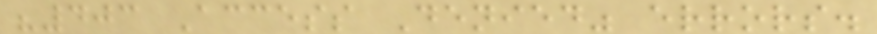"403 Access Denied" errors.
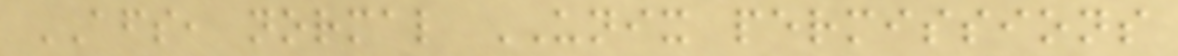AFS, normal UNIX permissions
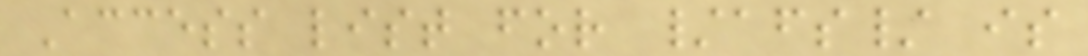Access list for /afs/ is
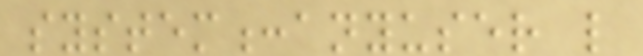system:anyuser l
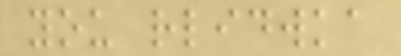you rlidwka
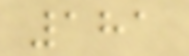181
